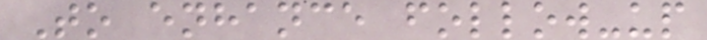To enhance follow-up
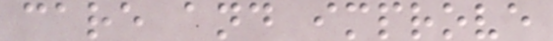care and improve
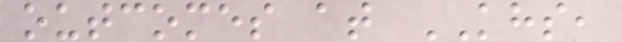outcomes at KHS,
